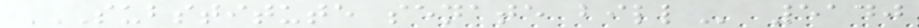SUBSTITUTE SENATE BILL 5140
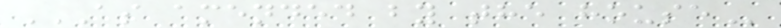AS AMENDED BY THE HOUSE
